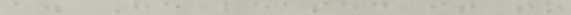a. He leased it to
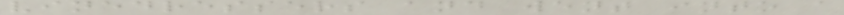vinedressers and went into a
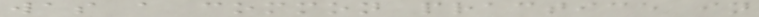was a common practice in
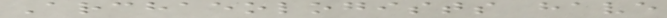Archaeologists have
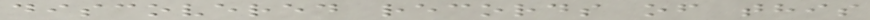discovered records of this
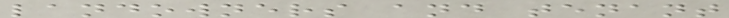landowners and tenant
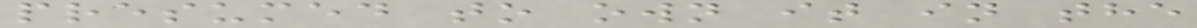presumed to own it in the
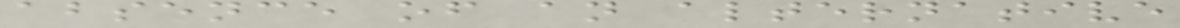absence of an alternative
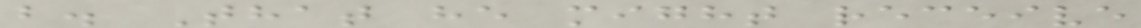b. That he might receive
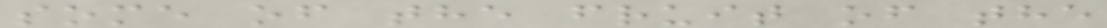some of the fruit of the
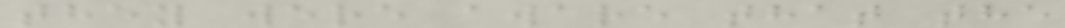they were aware that the
